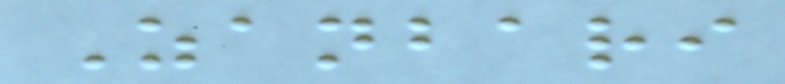Zanbari
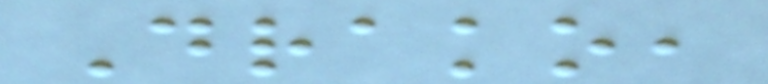Drako,
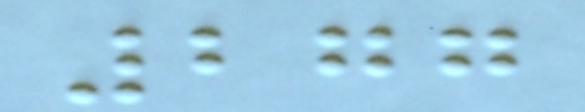277
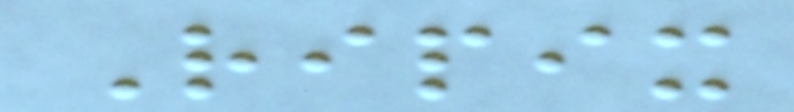Ripix
